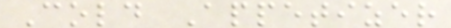Cold Appetizer
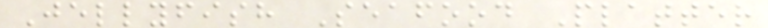Jellyfish Seafood Platter
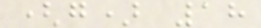(g) 18
